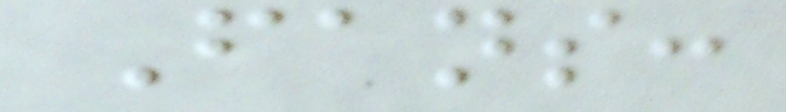Fans:
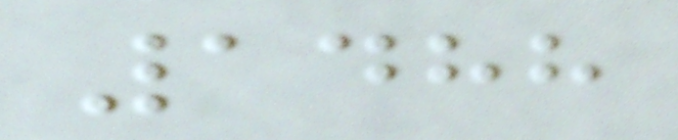1488
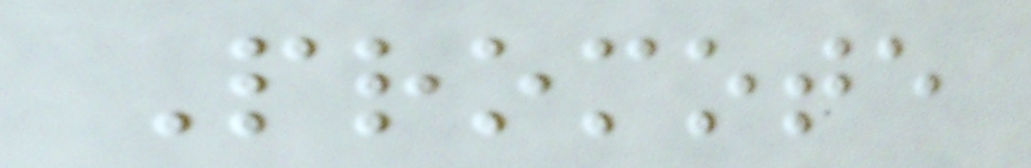Promote
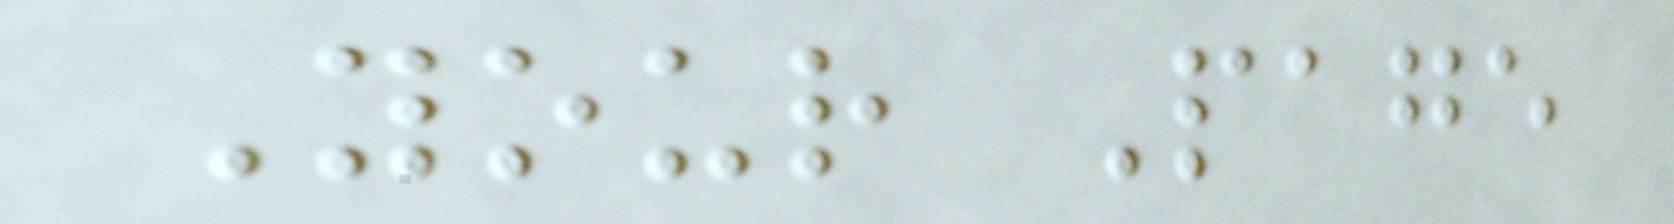Your Page
